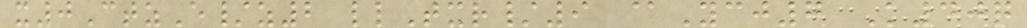x0CtzE/z2 llTxr/9 @Ycj7 K40q
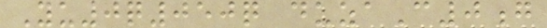Yu0q050q duzaC0g
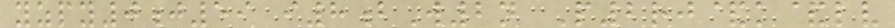yzpy0j59 i8bW2n P2rj&k&lv
